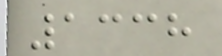1338
